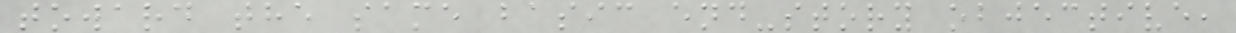toward the same basic end-story objective,
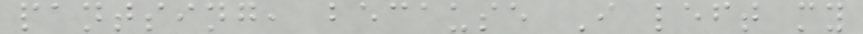pantsing, because I left my
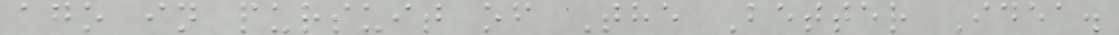ago in pursuit of The Better Idea.
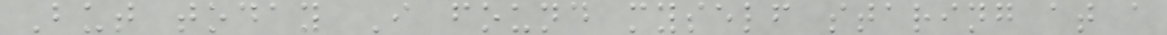But today I found myself staring at a
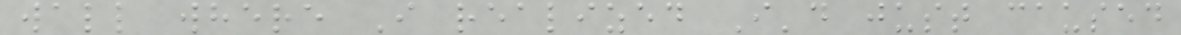wall where I realized I'd just caused
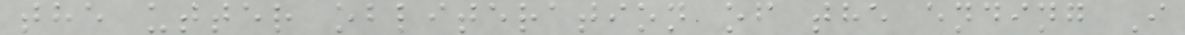the utter obliteration of the ending I
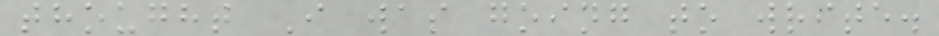thought I was going to write.
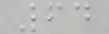64
